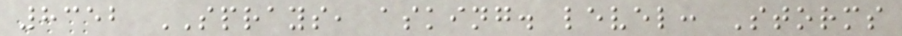8352 SPRAYS, asking. level: Storms
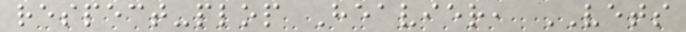respect-plop Heavier, VETS
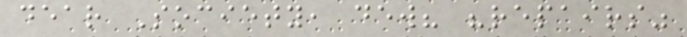dear Society, dew? "repairs"
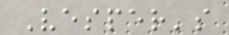Vesper's
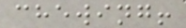chewing!
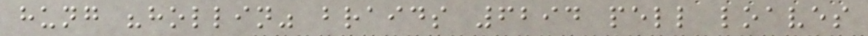hung "hollin" braids 6294 pell loaves
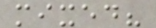mixed?
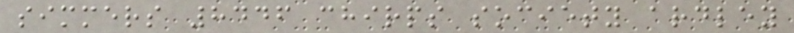simmers 8446 chirps society ardley
